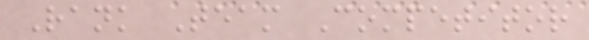Rank Team Competitor
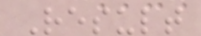Result
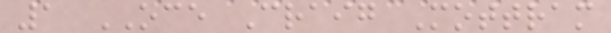1 OCE Craig Mottram
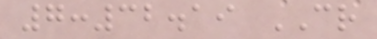7:32.19 CR
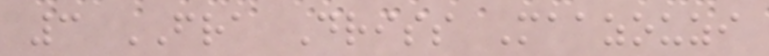3 FRA Driss Maazouzi
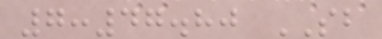7:47.80 SB
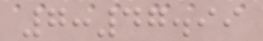7:47.99
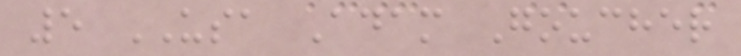5 USA Adam Goucher
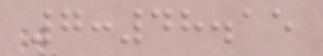7:48.15
